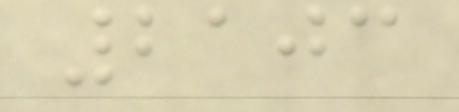2103
